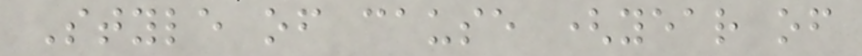Style of cause (year of
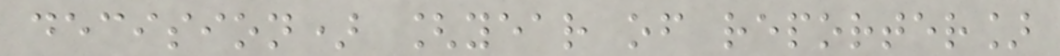decision) [year of reporter]
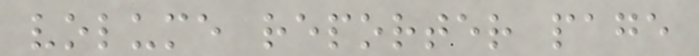volume reporter page
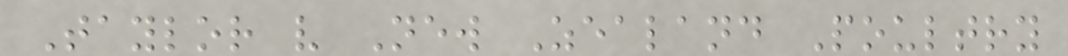Taylor v New Zealand Poultry
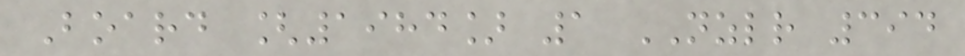Board [1984] 1 NZLR 394
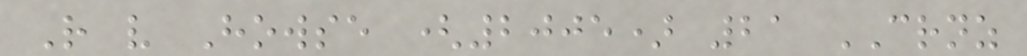R v Howse (2005) 21 CRNZ
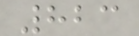823
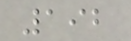192
